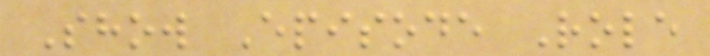Show Episode Role
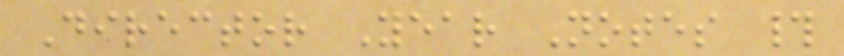Director Year Notes #
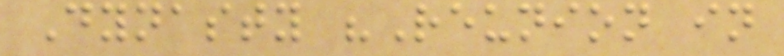Dynasty "Reunion in
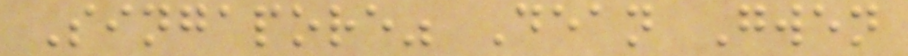Singapore" Dean Gwen
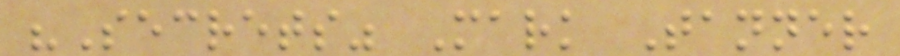"Secrets" Mark Tanner
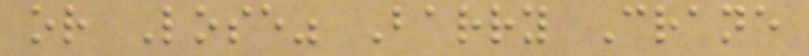or Lose" Barry Crane
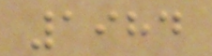1984
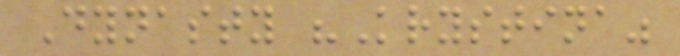Dynasty "Krystina"
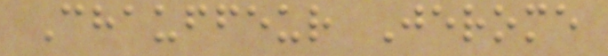Chauffeur Jerome
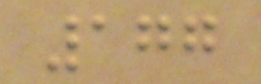177
